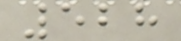528
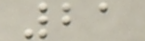21
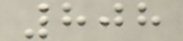808
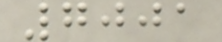7001
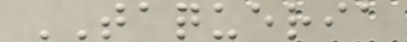TAQUERIA
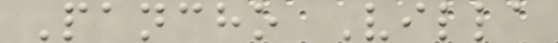Pancho Villa
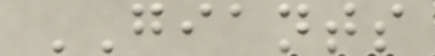GIANTS
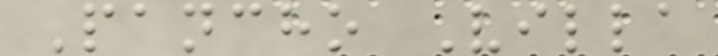Pancho Villa
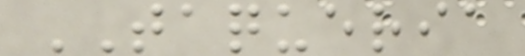TAQUERIA
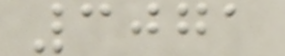3071
